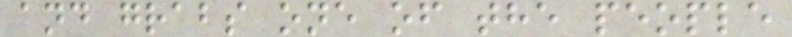and grabs one of the people
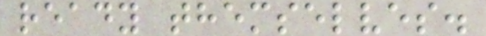ready themselves.
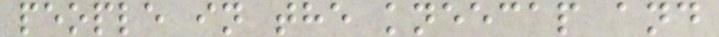people in the kneecap and
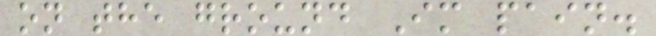on the ground Im pain.
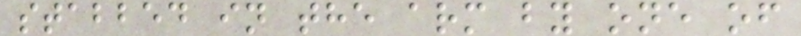stabbed in the arm by one of
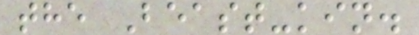the Beast-kin.
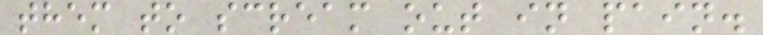them to scream out in pain.
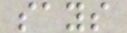says
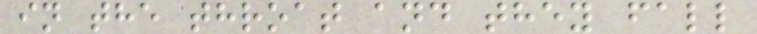in the throat and they fall
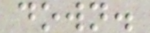down.
